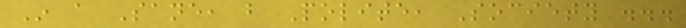In a Sane, but Polite, Society ...
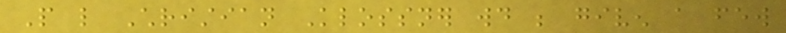People like Christian Klossner would be given a few
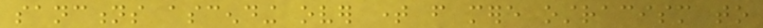sanctions ascending over time from mere ostracism to
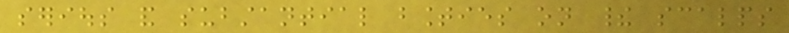serious and substantial bounties on their scalps
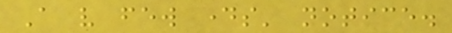A very few days' notice.
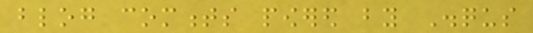blog comments powered by Disqus
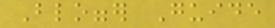Blogger Guide
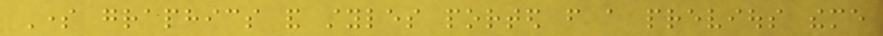Some graphics and styles ported from a previous theme
